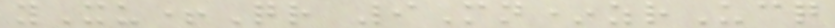yXu+Qr 9Mn*zrUcq
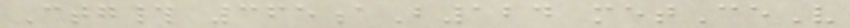Ctg# 365aB124 metCeV
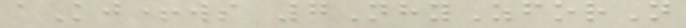aKj+ws 7NhyZforN
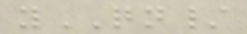yQN/
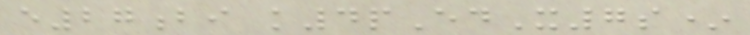e27bi k4pEdX7s*
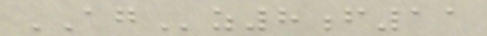AGz8f11
